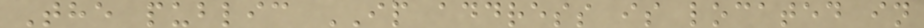The public IP address is located in
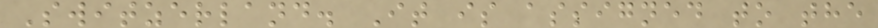Switzerland. It is assigned to the
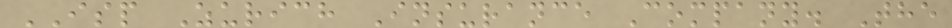ISP Zurich Insurance Company. The
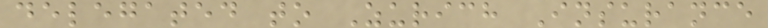delegated to Zurich Insurance
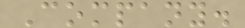Company.
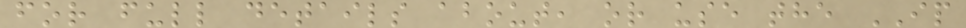for full details about, or use the IP
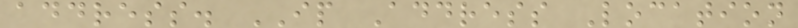address. IP Address Location
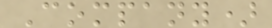Company)
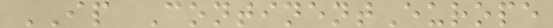IP ContinentEurope
